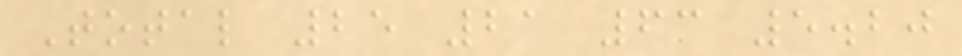Total 25 21 63 5.20
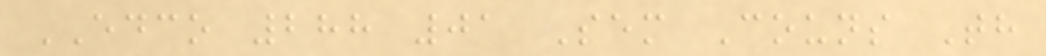EDCO 288 01 Sem Couns Th
